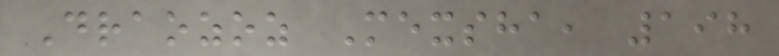Draozoz Mexsha, 198
